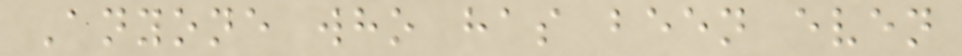Anyone who has been even
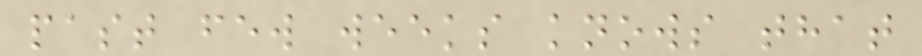past few weeks knows that
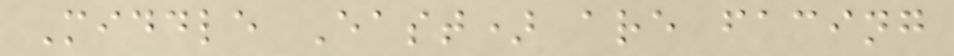Middle East) are facing
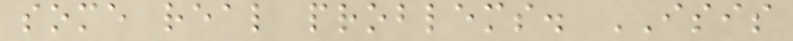some real problems. ISIS
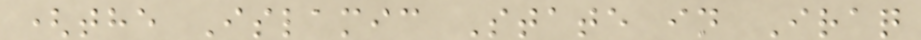(the Islamic State in Iraq
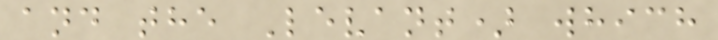and the Levant) which
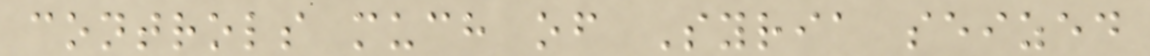controls much of Syria seized
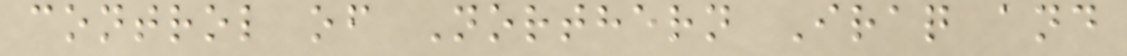control of Northern Iraq and
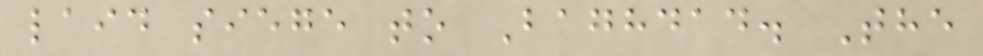laid siege to Baghdad. The
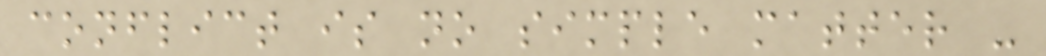conflict is no simple matter -
